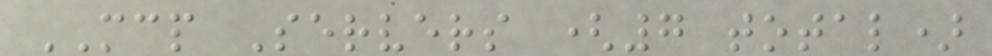MCP Servers (7 total)
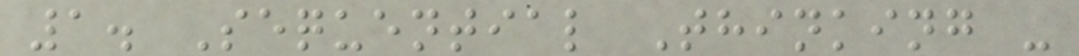1. Sequential Thinking -
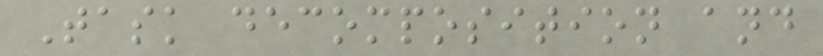Task decomposition and
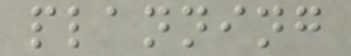planning
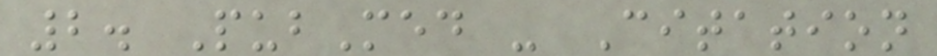2. PubMed - Citation
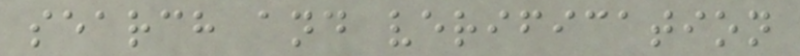search and verification
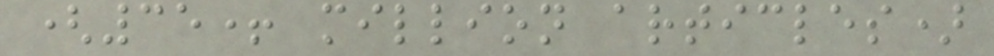(35+ million articles)
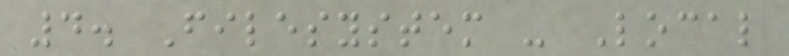4. Filesystem - Local
